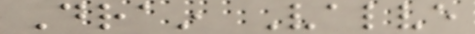Drain Valve
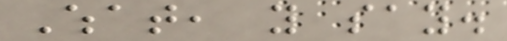What, you say.
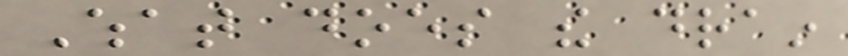What does the drain
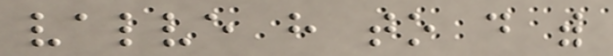valve have to do with
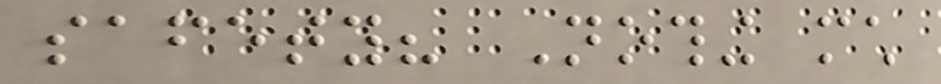safety? Nothing much
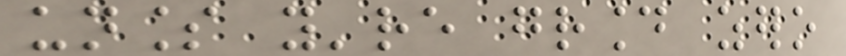unless you're ground zero
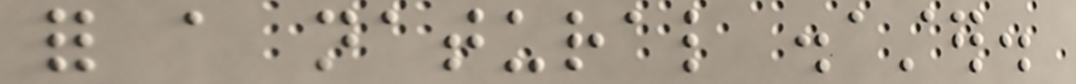for a natural disaster.
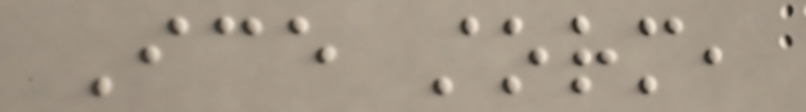Ice storm,
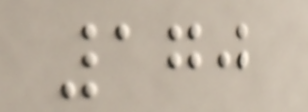170
